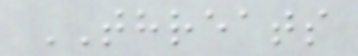THREATS
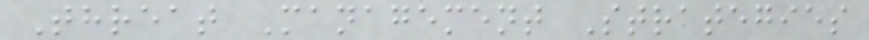Threat Management Strategies
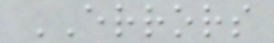ERRORS
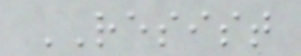RESIST
